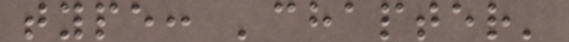type: 'chapter'
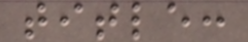title:
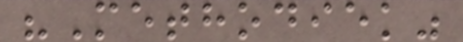"Methodiek"
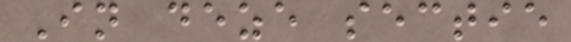In deze sectie
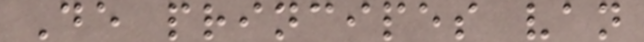De principes van
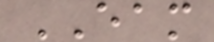EAM
